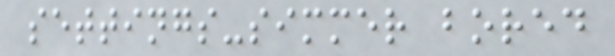settings-simmer bored
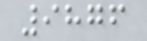9876
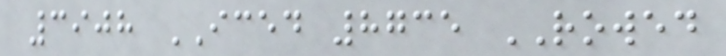3908 ICED 8735 ROWED
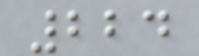224
